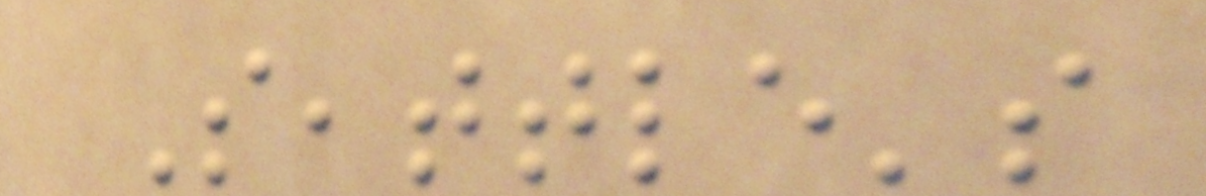Seattle's
